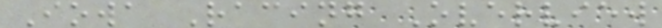Iowa Racing Overview
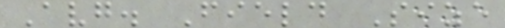Avg. Field Size
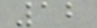12
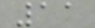11
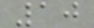10
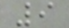9
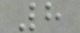8
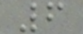6
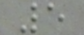5
